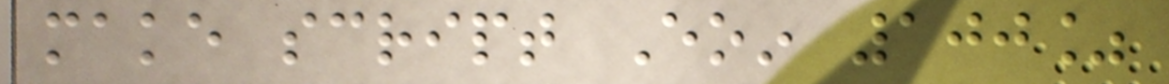make script Eoin 100%
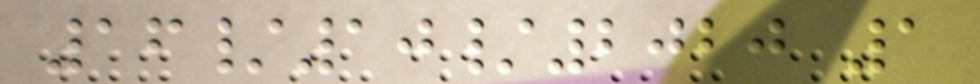16/10/2020 1
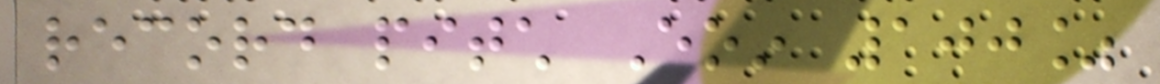record pitch Eoin 100%
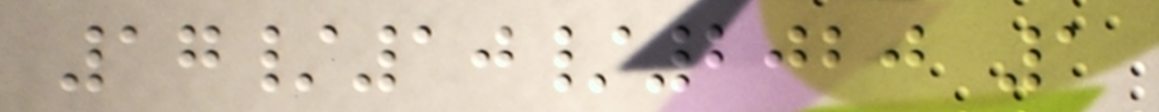17/10/2020 1
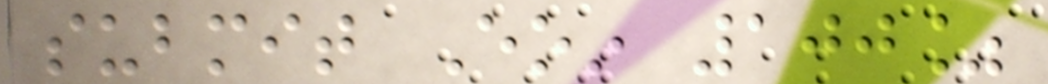submit Eoin 100%
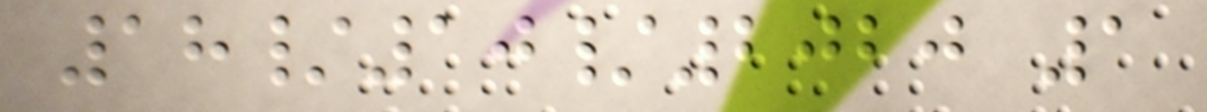18/10/2020 1
